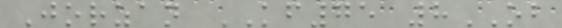Jorzan KF75 8OB
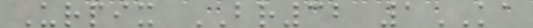Urpix BR32 1KA
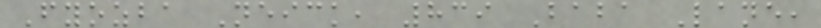Fyozba Neick, 839 Baba Lane,
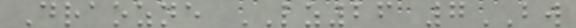Draozne LZ26 7BW
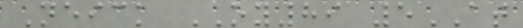Neick OY89 5AT
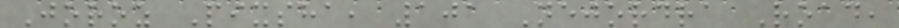Joroz Pixsha, 101 Nejordra Road,
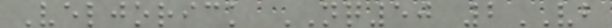Veljorick NQ50 2VB
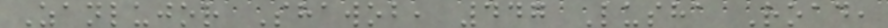Zanlujor Shawob, 447 Lusha Road,
